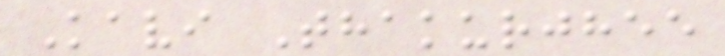Kavi Thakurjhee
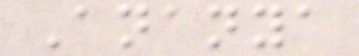Ananya
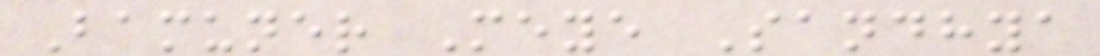Bamuner Meye Sandhya
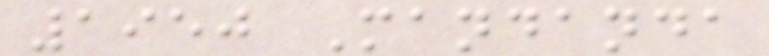1950 Mandanda
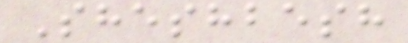Sheshbesh
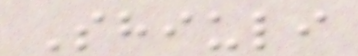Shiuli
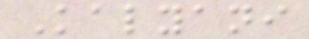Kalyani
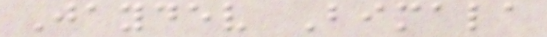Jaydev Bimala
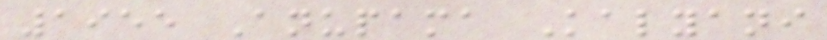1955 Anupama Kalyani
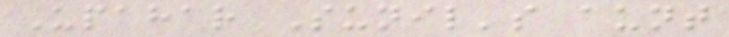Upahar Sunil's aunt
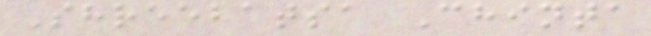Shreebatsa Chinta
